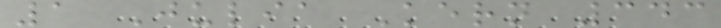1 Julia Kern 343
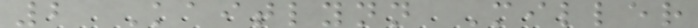2 Kaitlynn Miller
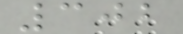302
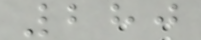280
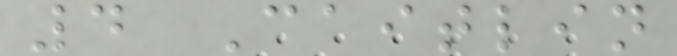4 Caitlin
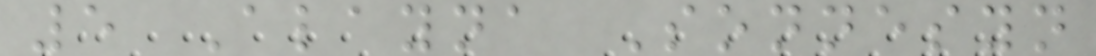5 Alayna Sonnesyn
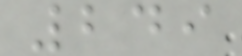249
